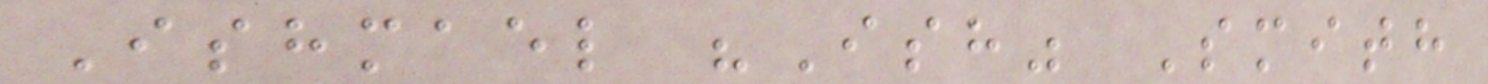Ishmael "Ish" Smith
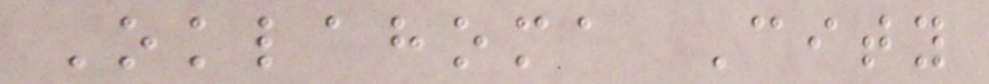Oklahoma City
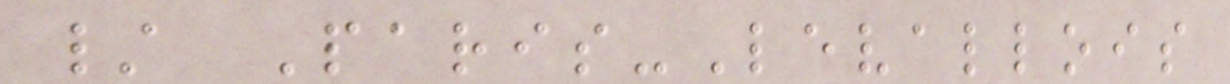/ Paris-Levallois
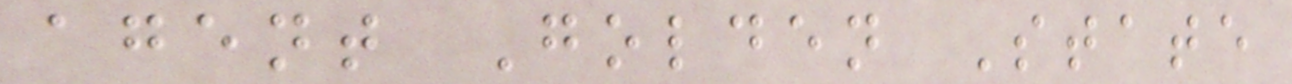agent Golden State
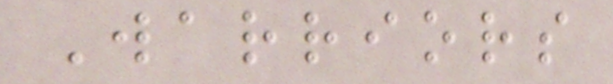Warriors
